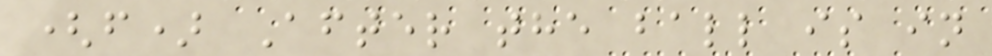(f) After the ball is in
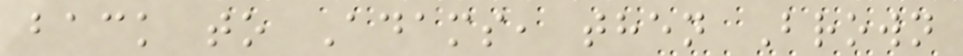back to Adams, then Brown
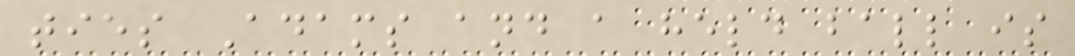ties Adams and a held ball is
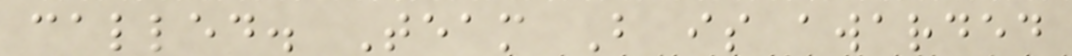called. Team B is awarded
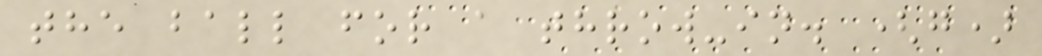the ball for a throw-in. (g)
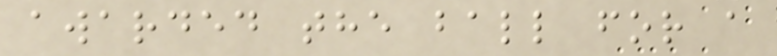awarded the ball for a
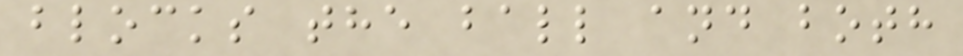blocks the ball and both
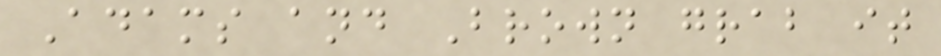Adams and Brown grab it
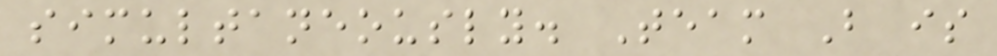simultaneously. Team B is
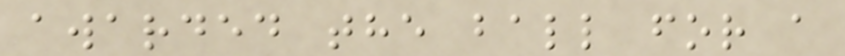awarded the ball for a
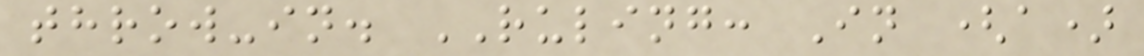throw-in. RULING: In (a)
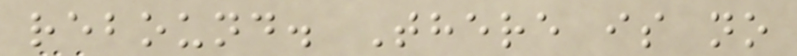rebound. There is no
